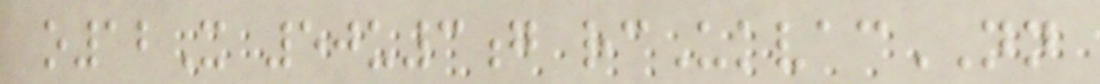o12X 50u3g rcUkvacNN
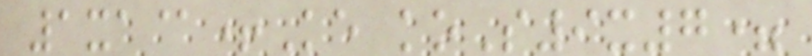1xa@+Ke koS9x7=
